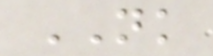NK
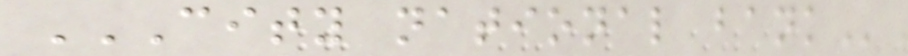CITY NATIONAL BANK
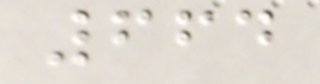664
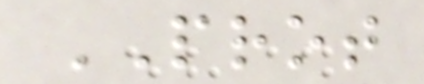PROT
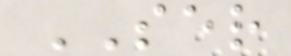SER
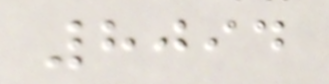8094
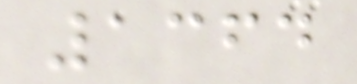1364
